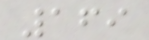169
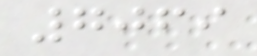7069
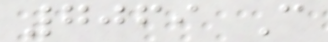7069 C
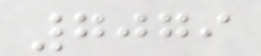7079
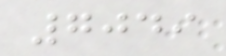7049
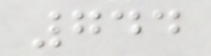744
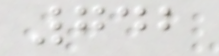742
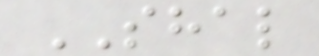SHAL
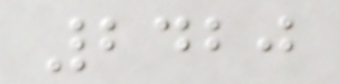2420
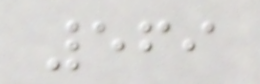569
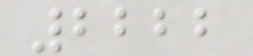2222
